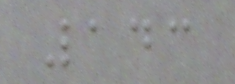143
